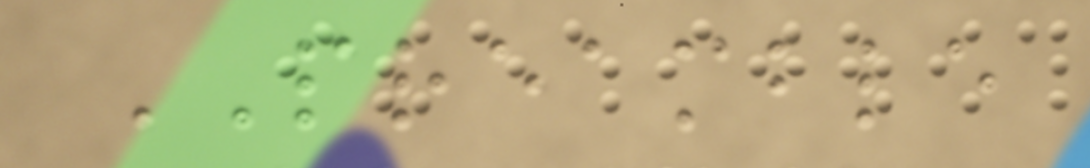PREAMBLE
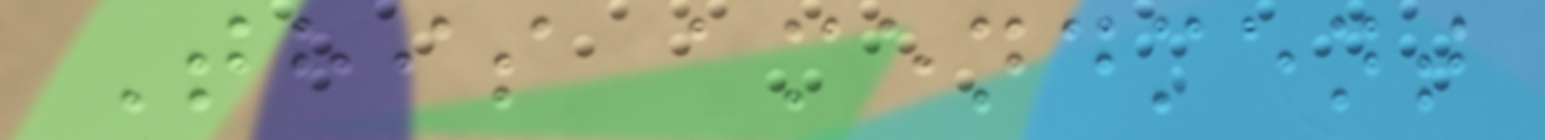This amendment
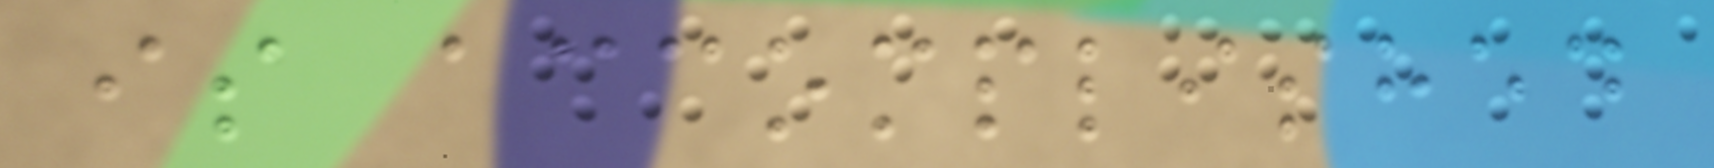is accomplished
